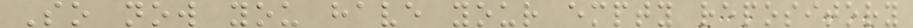So now you have your empty repository
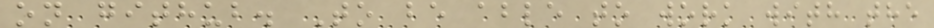on github. To be able to work with the
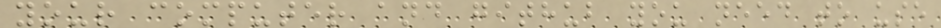your computer and github you need to use
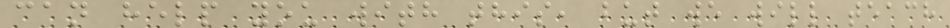can help you with this, but we will teach
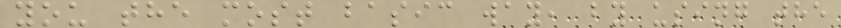you the most basic way, by using the
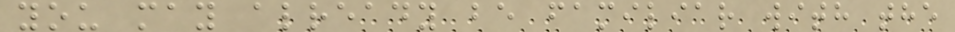you may already be familiar with the
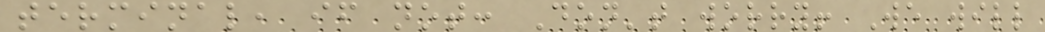terminal, if not: Don't worry! We will
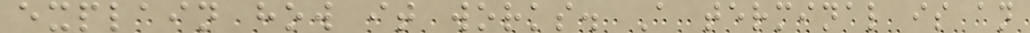explain how it works. A terminal is an
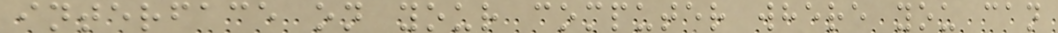interface on your computer where you can
